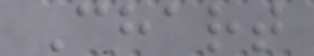Chart
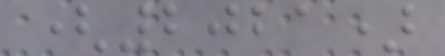(2021)
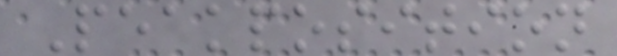Peakposition
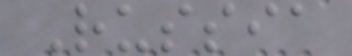Russia
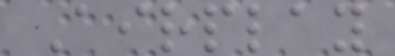Airplay
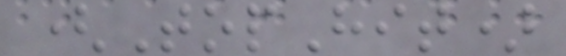(TopHit)
